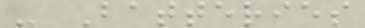- Batteries
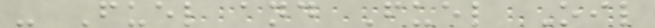- Fuel and Fuel Oil
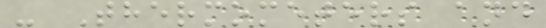- Thermometers and
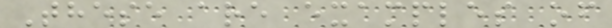These are examples of
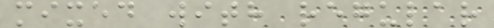mixed with regular
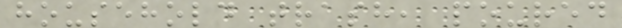household trash, poured
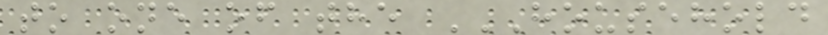to one of the HOUSEHOLD
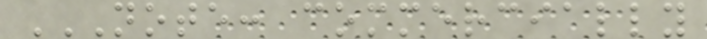NOTE: COMMERCIALLY
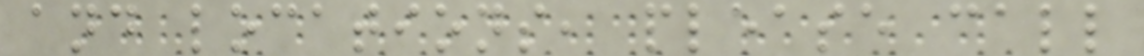and locations, please call
